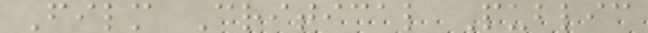Film Critical Public
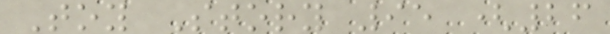Toy Story 95 (26
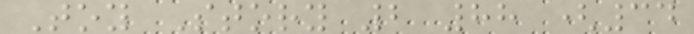Toy Story 2 88 (34
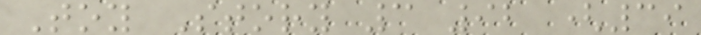Toy Story 3 92 (39
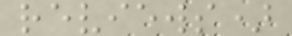reviews)
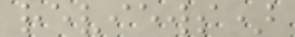reviews)
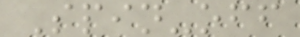Spin-off
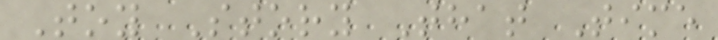Toy Story That Time
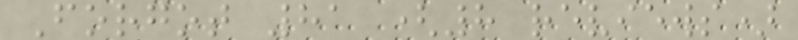Forgot 81 (8 reviews)
